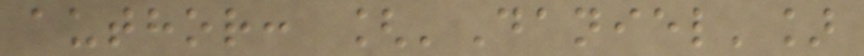author: ['Daniel']
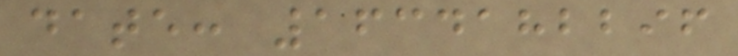date: 1634182296
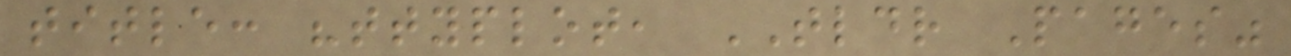title: "ttyplot, TLDR Pages"
